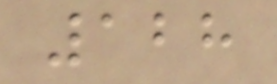128
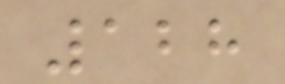128
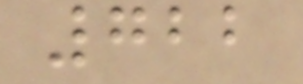722
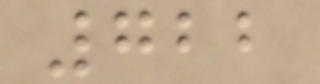722
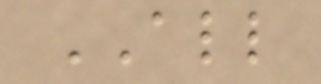ALL
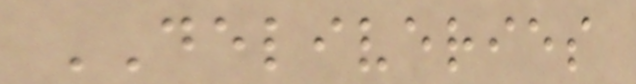DELIVERIES
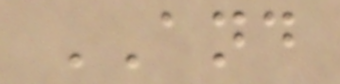AND
